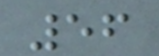56
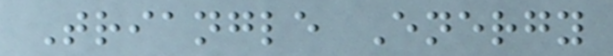Triangle Energy
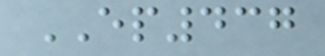EP437
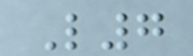L7
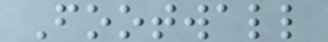Footwall
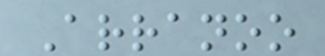Arranoo
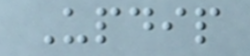Updip
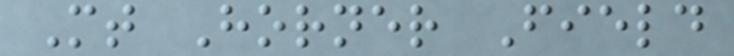Mt Horner Field
